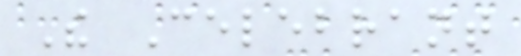The Celebrant
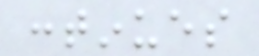continues
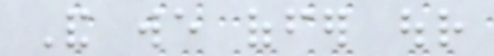And we offer our
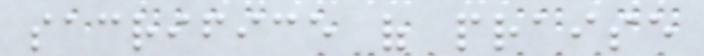sacrifice of praise
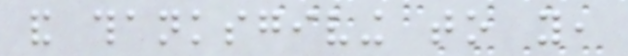and thanksgiving to you,
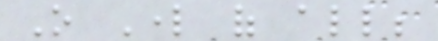O Lord of all;
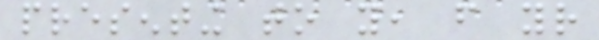presenting to you, from your
